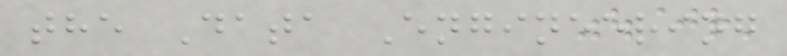the Data Engineering
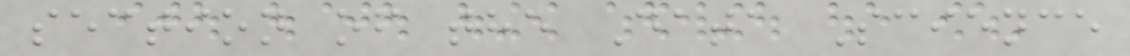section of the Data Science
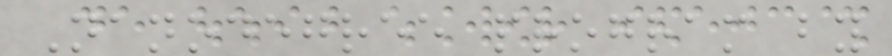Nanodegree program by
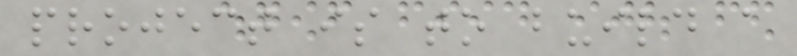project is to build a
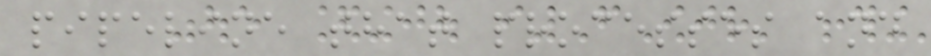pipeline that processes and
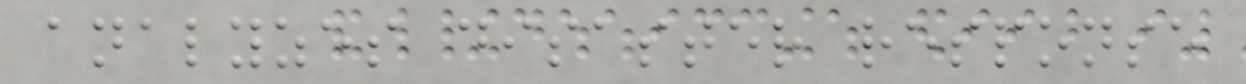analyzes disaster response
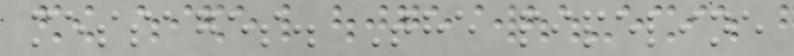messages. The pipeline
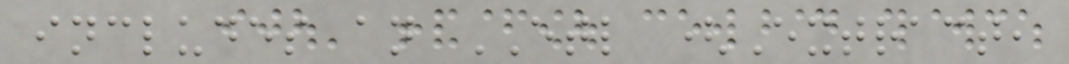includes an ETL (Extract,
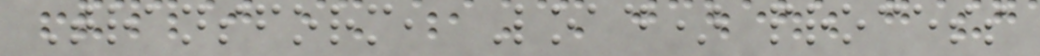Transform, Load) process
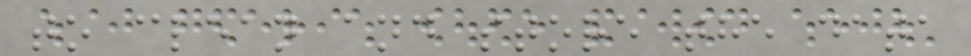to clean and store the data
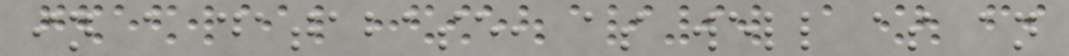in a database, as well as an
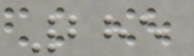285
